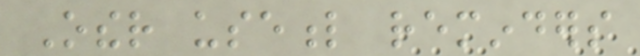Other useful reminders
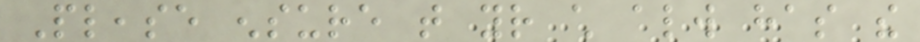Please ensure that your child always has the
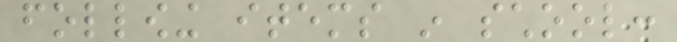following items in school:
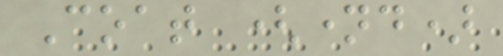Coat (named)
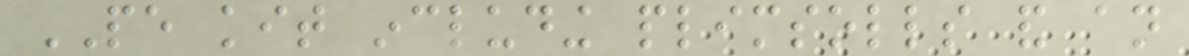PE kit including plimsolls and an
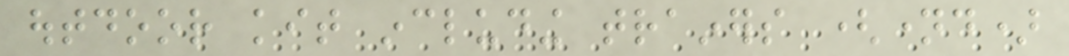outdoor kit including trainers (named)
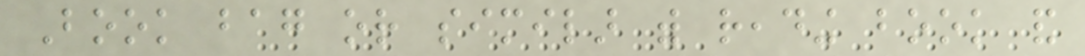Book bag or similar with reading book and
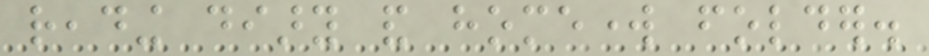reading diary and homework folder.
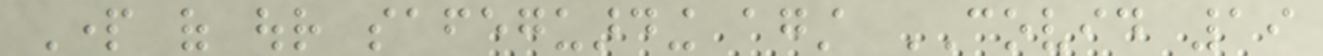Part of our safeguarding against COVID 19
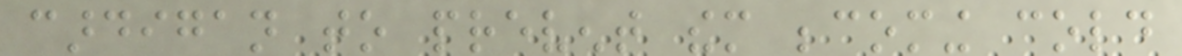cardigan to prevent them becoming cold
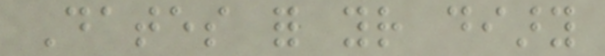Dates for your diary
